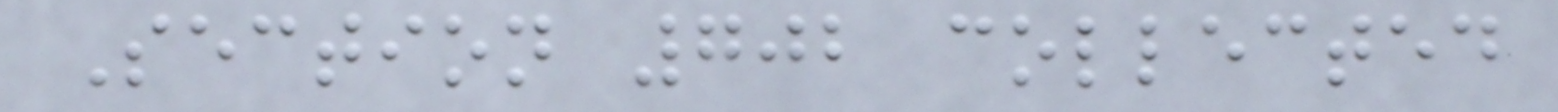Section 702 collected
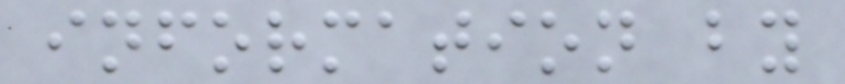information by
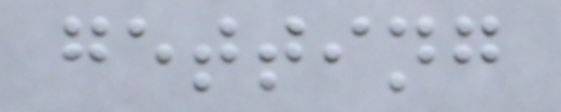getting
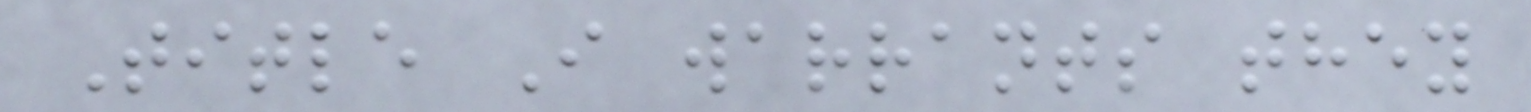Title I warrants they
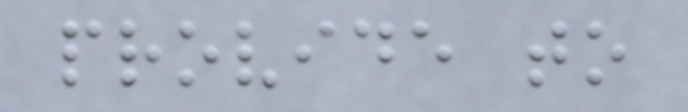provide to
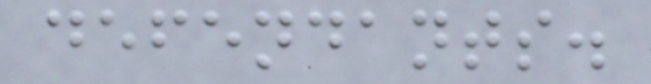defendants.
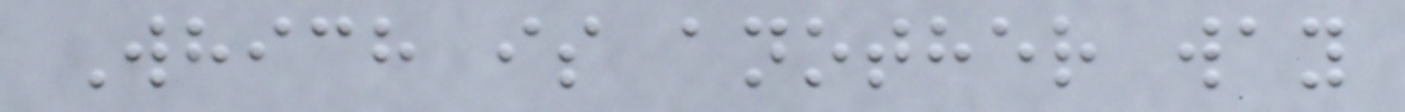Which is another way
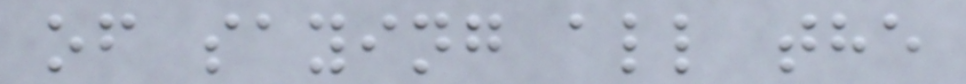of saying all the
